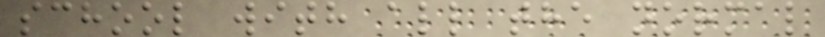school with all the normal
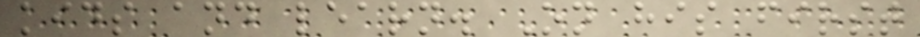kids and learn. On his first
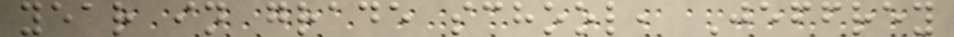year in grade school, Jeffrey
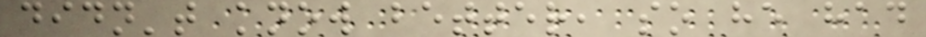didn't know better, so he had
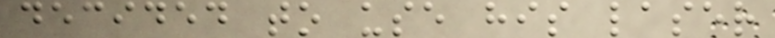decided to use his laser
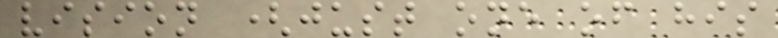vision (just one of his
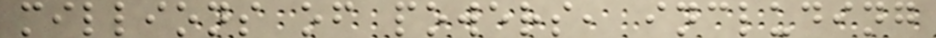millions of powers, including
